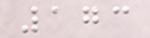173
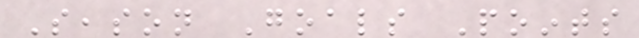Season Goals Points
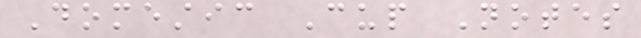Domestic Cup Notes
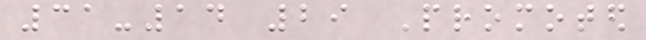31-14 29 Promoted
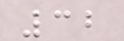32
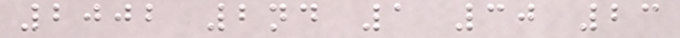2002 2nd 1 30 23
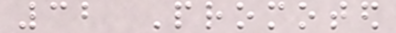32 Promoted
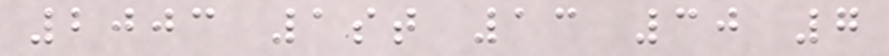2003 1st 13 30 7
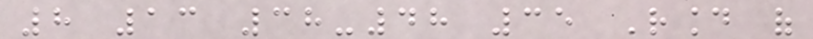8 13 38-48 35 Round of
